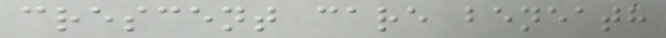crescent care beneath
